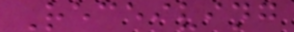Receiving
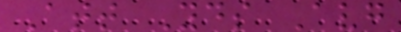Att Yds Avg
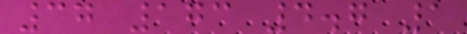37 173 4.7 1
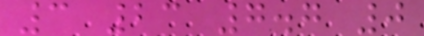3 23 7.7 0
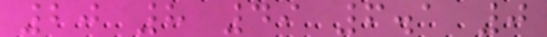20 8 49 6.1 0
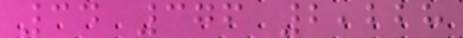34 376 2,228
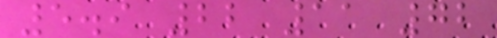5.9 22 11 72
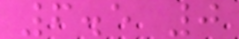6.5 0
